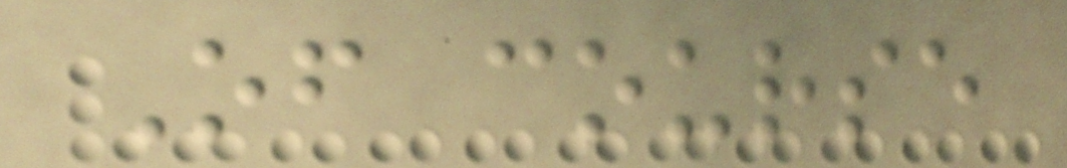Of course
